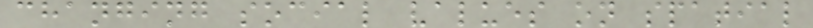changing social values on spatial
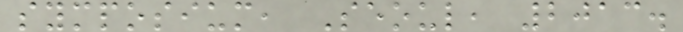symposium, Seoul, 2013.
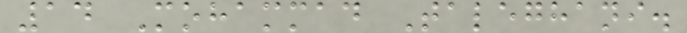14 Mohammad Taleghani.
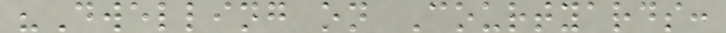"Dwelling on Courtyards:
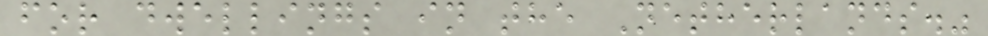for dwellings in the Netherlands."
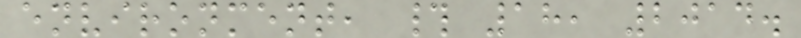environment, # 18, 2014.
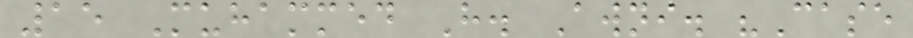15 Muhammed H. Awni. "Case
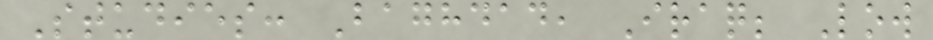Studies: Baghdad, Iraq; Low
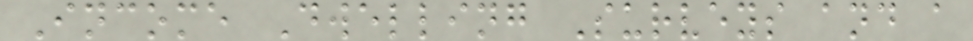Income Dwelling Surveys and a
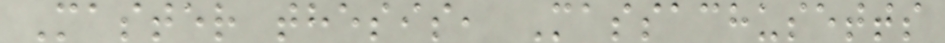Master thesis, Massachusetts
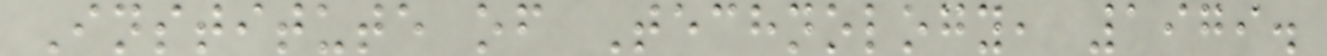Institute of Technology, 1979.
